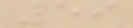59
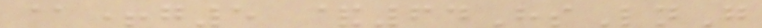@+g5 &64HsLnG
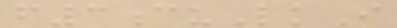f3cuLkI
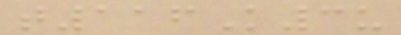t116K3u
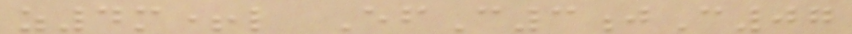z4m+l EfC3jC07
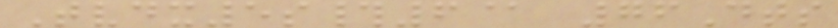Tvdx5s#6@ 76Dts
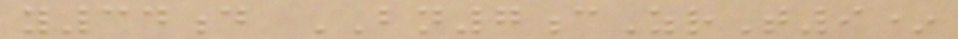y34d BN7cZrT9*
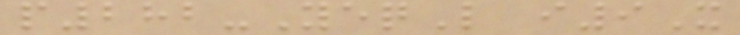p282-YeqL i9X
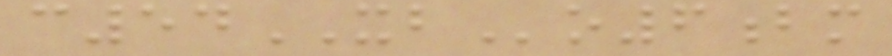c54XBo6bm
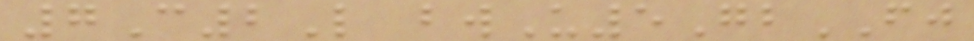7C2L bwU5GbFJ
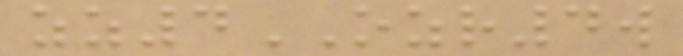zz4OZR4w
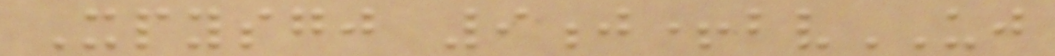Xpysgj 9j+bvUJ
